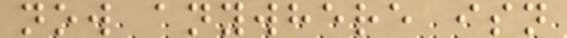now anywhere isn
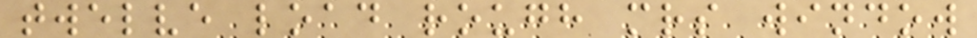twelve load rough mrs window
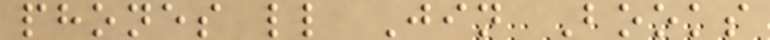phones ll Jin Books
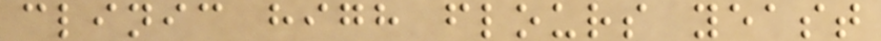clinic high flours yeast
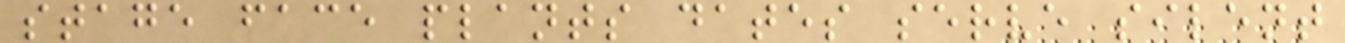stage face plants dates serve silent
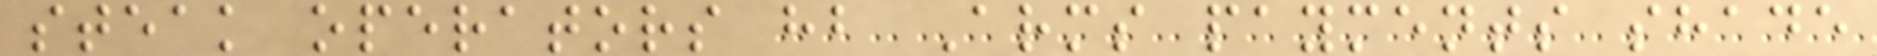steak operators hb Arms payments shade
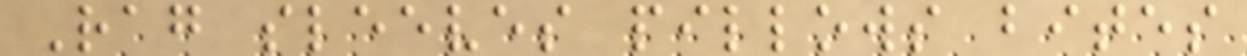Rag sleeves pillows bites
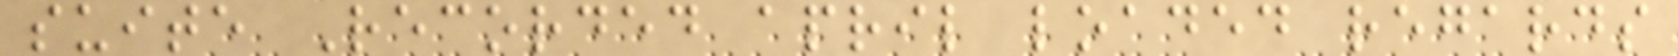suite Recorded april loaded regards
